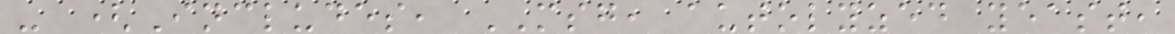- (Includes, MSG, autolyzed yeast,
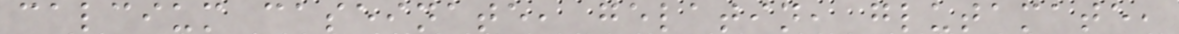calcium caseinate, gelatin, glutamate,
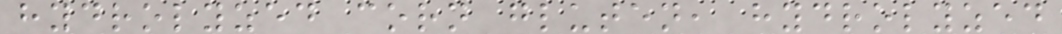hydrolyzed corn gluten, hydrolyzed
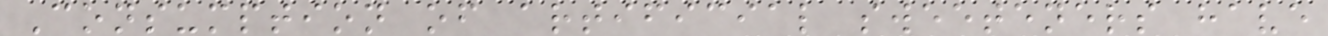Consumption of artificial sweeteners have
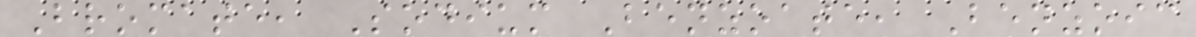Bromate, Sodium Benzoate, Benzoic
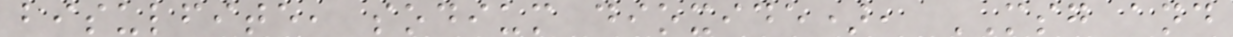bisulfite, sodium dioxide), MSG and
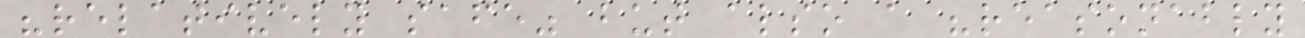"relatively safe" but also a "reasonably
